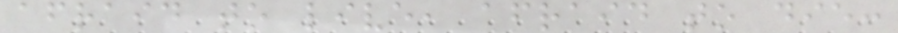afraid to live, afraid to die:
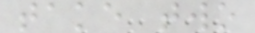take two
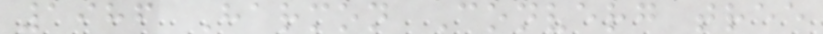1986 Harmon Converg tree
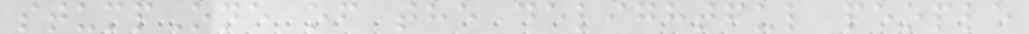stumpOne of the delightful people
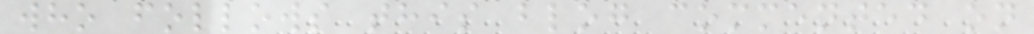who follows this blog commented on
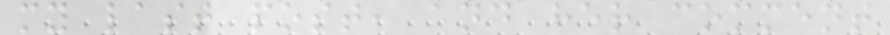my last post, and her comment
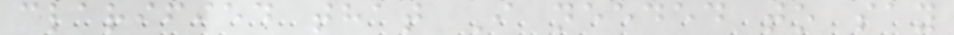clarified that I needed to say
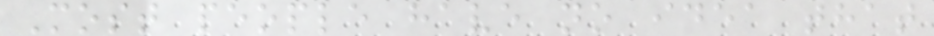Most people have no idea that
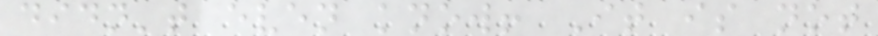didn't even know! It is not
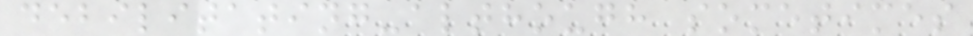debilitating-although sometimes
